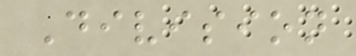Division
